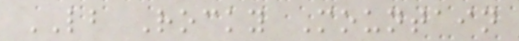LB Rocky Mountain
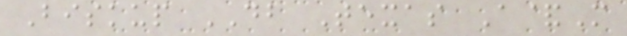Biskup DB Texas A&M
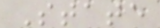State
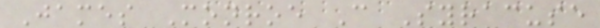James Monroe C Syracuse
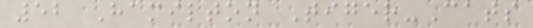52 Hamilton Tiger-Cats
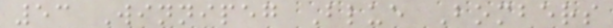53 Winnipeg Blue Bombers
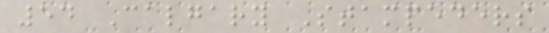54 Calgary Stampeders
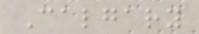Calgary
